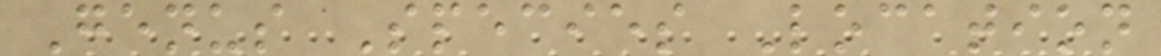Genus Species Location
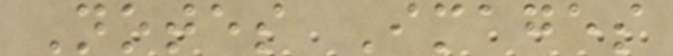Notes Images
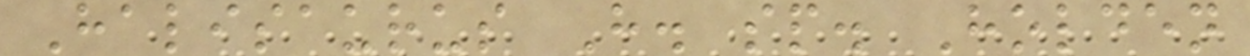Halisaurus H. sp. Holden
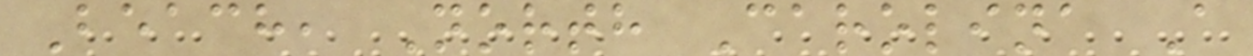Beach, North Carolina A
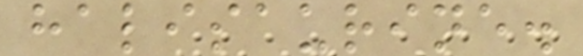halisaurine.
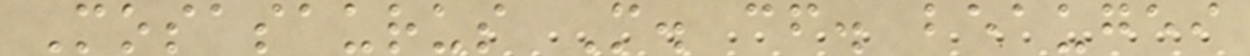Mosasaurus M. cf. beaugei
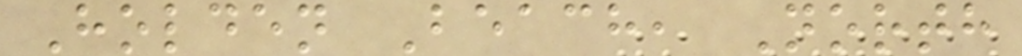Holden Beach, North
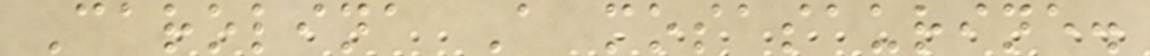Carolina A mosasaurine.
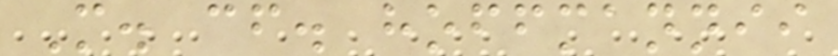M. cf. hoffmannii
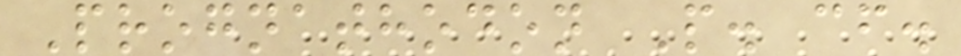Prognathodon P. cf.
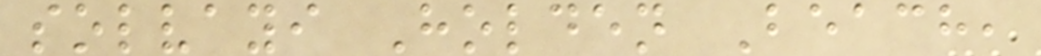solvayi Holden Beach,
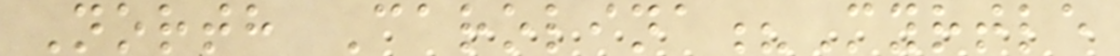North Carolina?Myrtle
